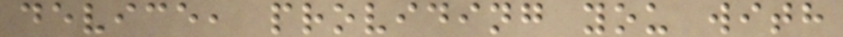device, providing you with
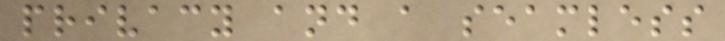privacy and a seamless
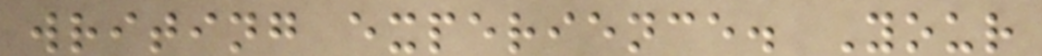writing experience. Your
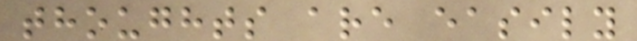thoughts are easily
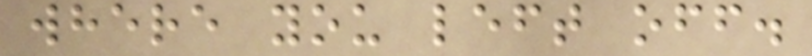where you left off.
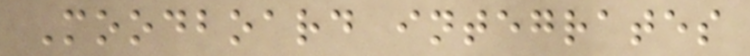Moodboard integrates
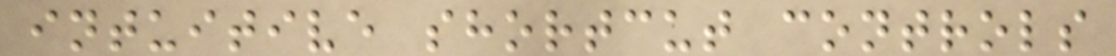intuitive shortcut controls
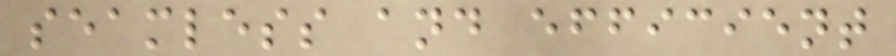seamless and efficient
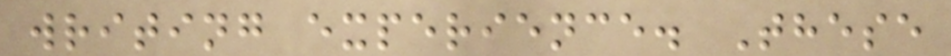writing experience. These
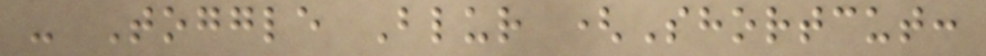- Toggle Blur (Shortcut:
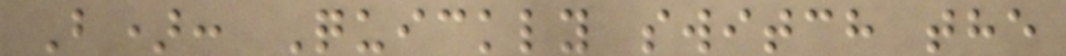B): Quickly switch the
